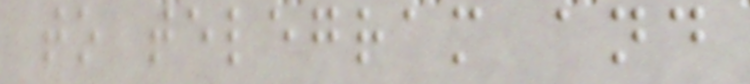to telegram and
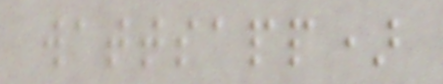wattsapp)
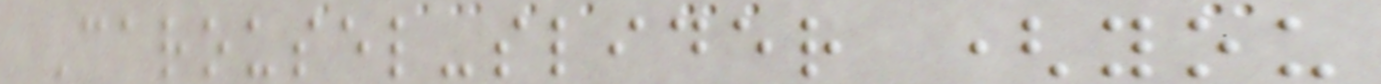Carousel-slider (you
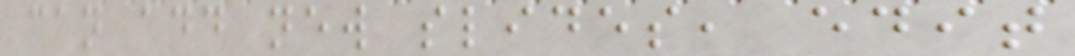can add new slides, edit
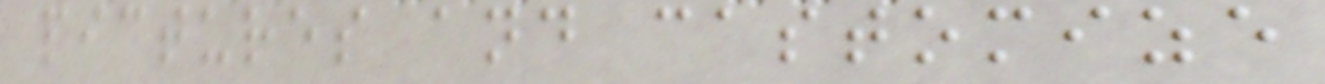pictures and castomize
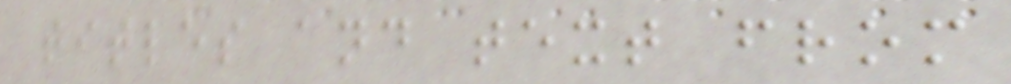titles and text from
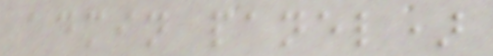admin panel)
